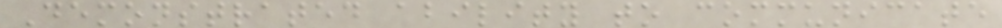Demonstrated ability to communicate
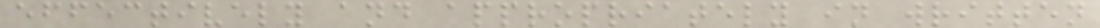effectively and appropriately in written
